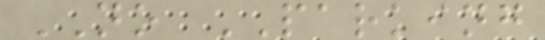NO PARKING
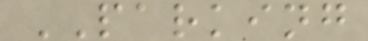PARKING
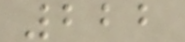222
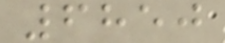6850
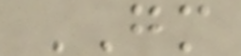GM
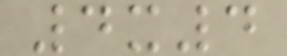4x4
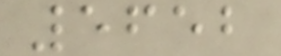5652
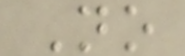No
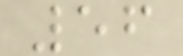56
